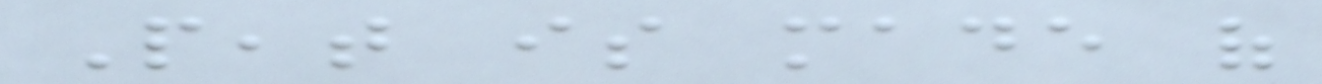Peat is made of
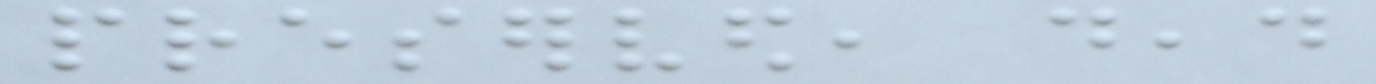preserved, dead
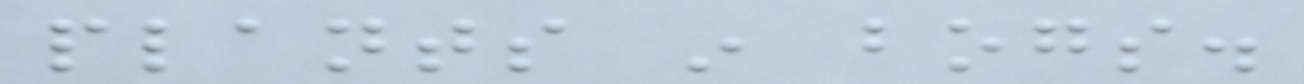plants in bogs.
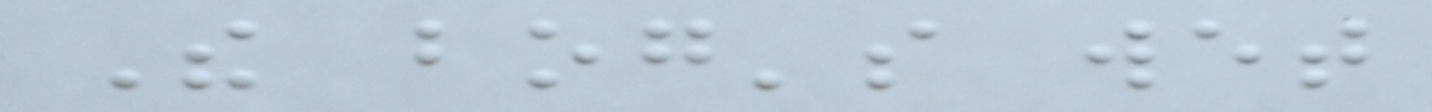The bog's wet
